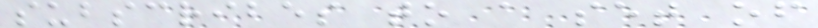subscribes to a set of
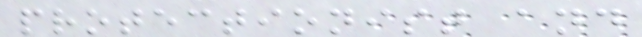protectionist and
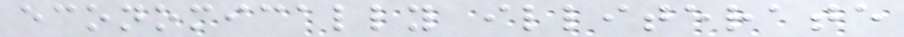economically illiterate
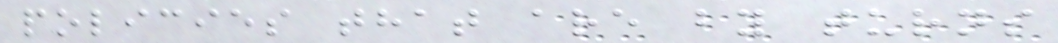policies that are by turns
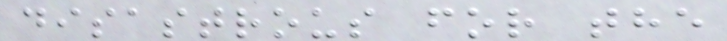disastrous for the
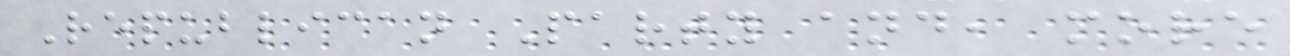Republican Party and, more
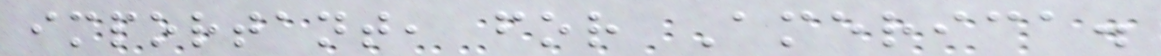important, for America.
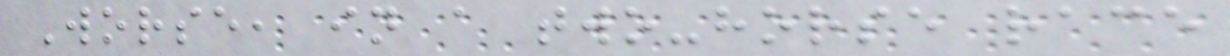Worse, in a two-horse race
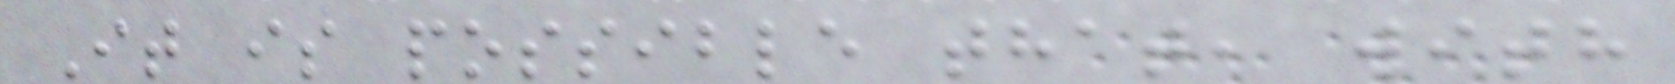It is possible that, with
